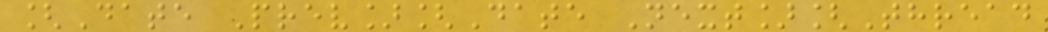[Date Prev][Date Next][Thread
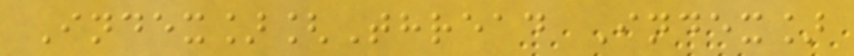Index][Thread Index]
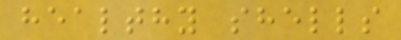healthy shells
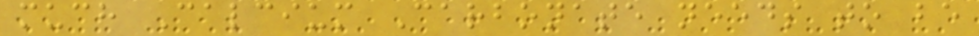much Calcium Carbonate needs to be
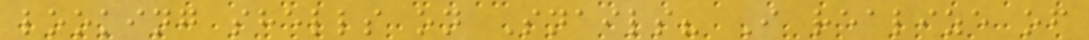looking shells on Snails? I realize of
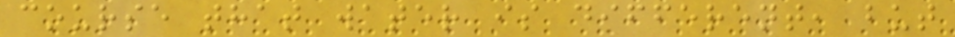course that water is different, but
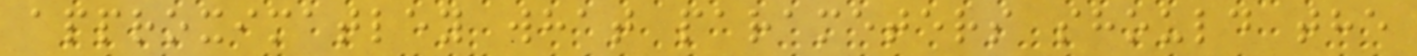approximatley what parameters should the
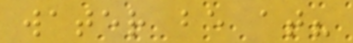water be at?
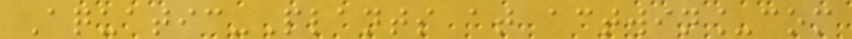Aquatic-Plants at actwin_com
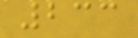233
